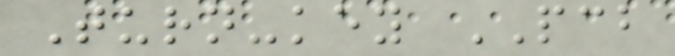Turn-key PCB
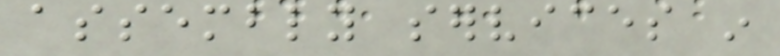assembly services in
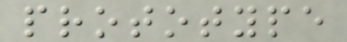prototype
